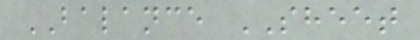BALANCE SHEET
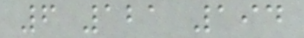6 121 194
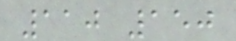110 150
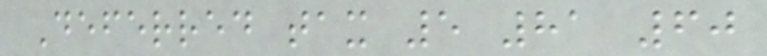Deferred tax 5 81 60
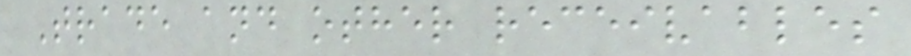Trade and other receivables
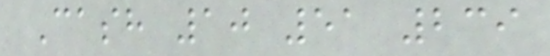Cash 10 51 239
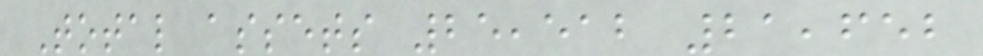Total assets 25,512 21,652
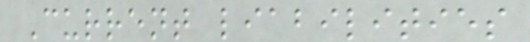Current liabilities
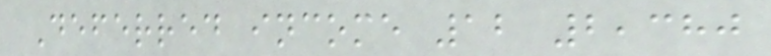Deferred income 12 2,380
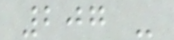207 -
